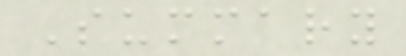Summary
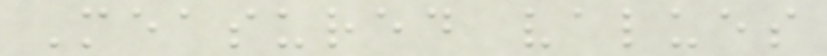Measured values
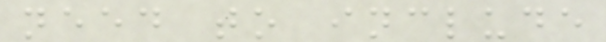need to include
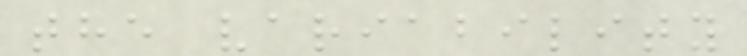the variability
